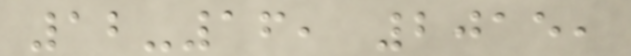12-16, 2015,
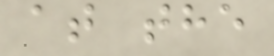at the
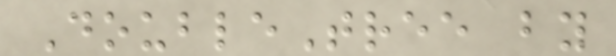DoubleTree by
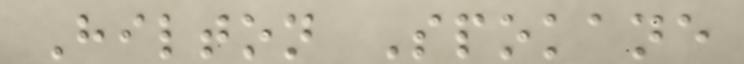Hilton Spokane
